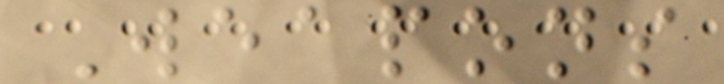Weapons
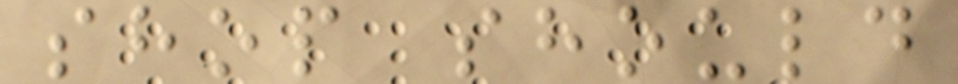shop should
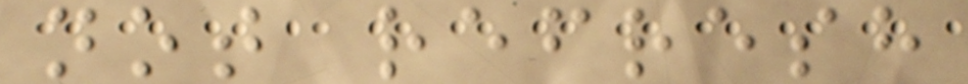not refresh
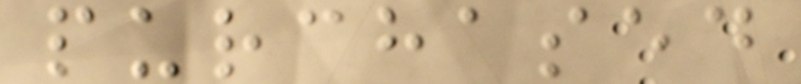purchased
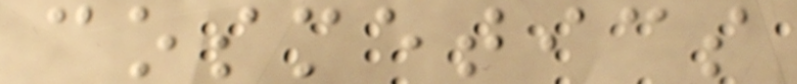cosmetics
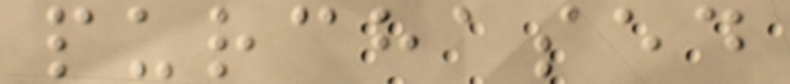purchased
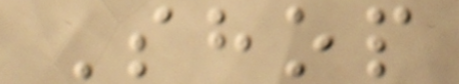Shop
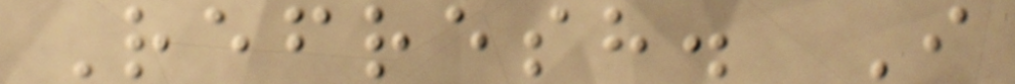Refresh. I
